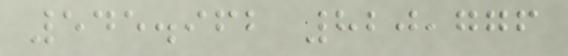545.962 820,776
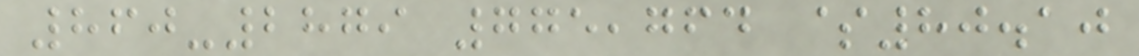860-2879 775,764 $80.10
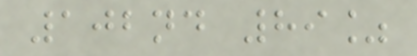102nd 89%
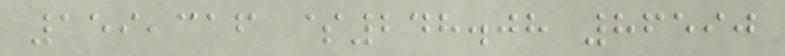159,316 $248.08 86590
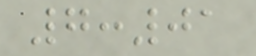7:01
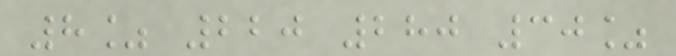8% 220 280 30%
